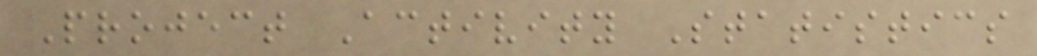Project Activity Statistics
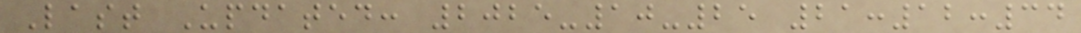Last Updated: 2025-10-25 21:12:34
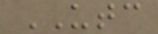UTC
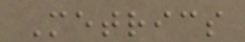Metrics
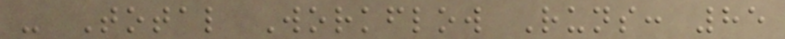- Total Workflow Runs: 85
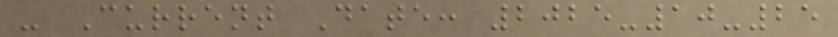- Current Date: 2025-10-25
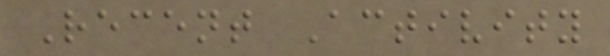Recent Activity
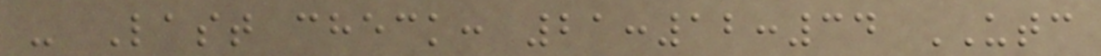- Last check: 21:12:34 UTC
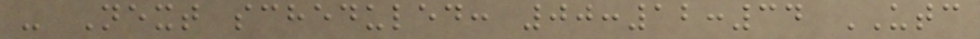- Next scheduled: 00:12:34 UTC
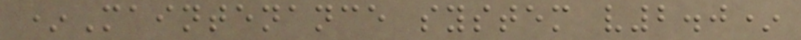*Maintenance system v2.0*
